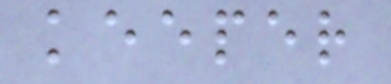keeper
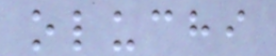oluchi
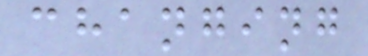changing
